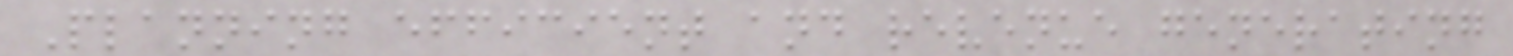Planning efficient and revenue generating
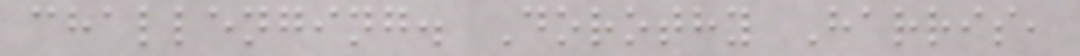challenging. Dorothy Harris,
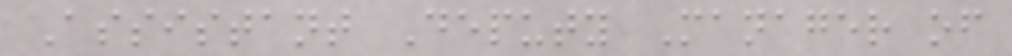Assistant Deputy Manager of
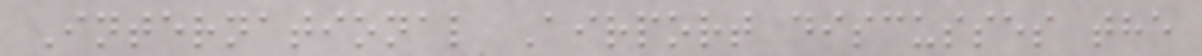International Airport discusses the
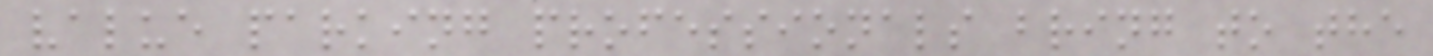value parking professionals bring to the
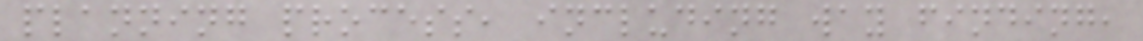planning process, including way finding,
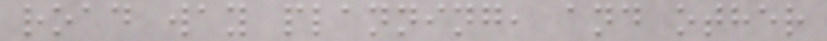road way planning, and other
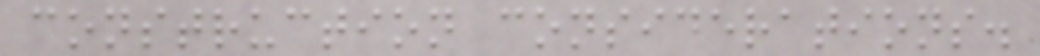construction considerations.
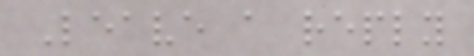Leave a reply
